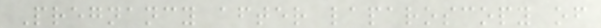Pregnancy after laparoscopy of
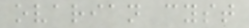ovarian cyst
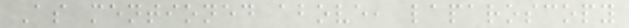As mentioned above, laparoscopy
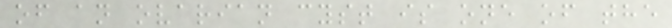of an ovarian cyst is one of the
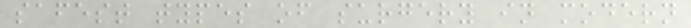safest types of surgery in modern
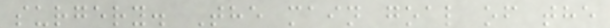surgery. The main goal of the
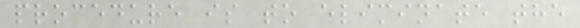procedure is to eliminate the
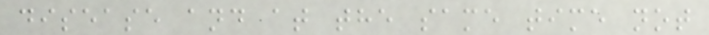disease and at the same time not
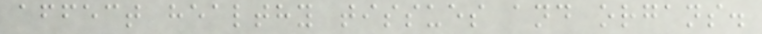affect healthy tissues and organs.
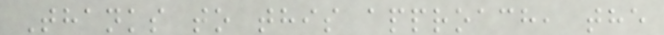Thanks to this approach, the
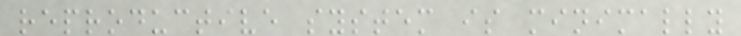reproductive system is minimally
